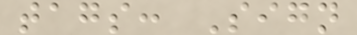tags: Sign
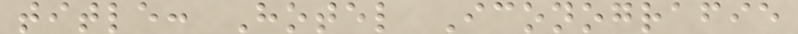title: Hotel Iconografie
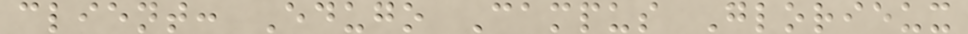client: Edugo Campus Glorieux
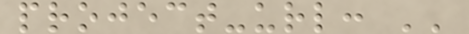project-url: ''
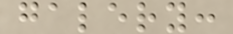galery:
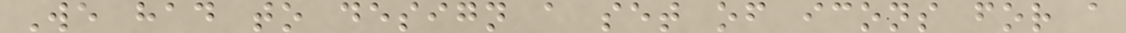We had to design a set of icons for a
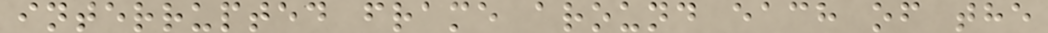interrupted frame around each of the
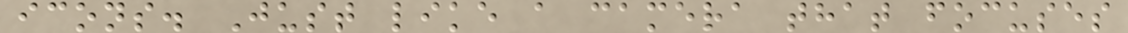icons. Just like a camera that focuses
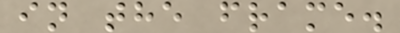in the frame.
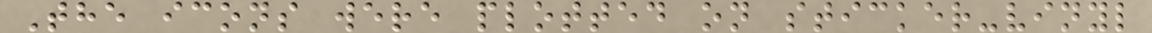The icons were plotted on sticker-vinyl
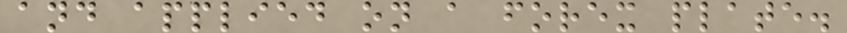and applied on a forex plate.
